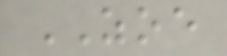ZOE
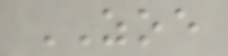ZOE
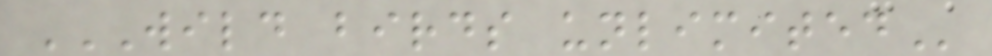WILD BIRDS UNLIMITED
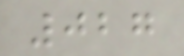027
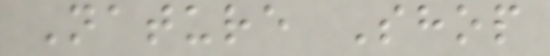Nature Shop
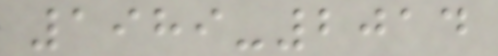1989-2014
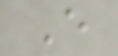E
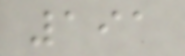191
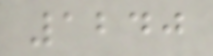1240
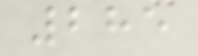285
